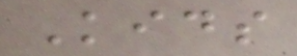Kids
